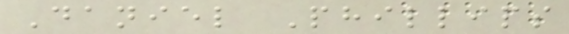Daniel Phillips
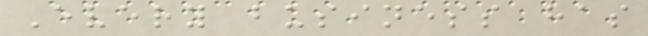Every business has
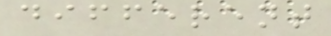different
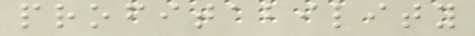profitability
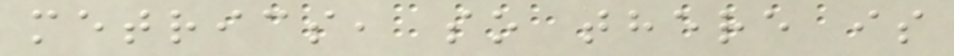metrics, so there is
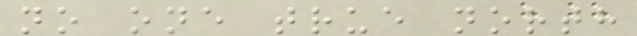no one true north
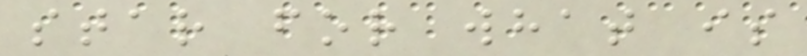star for what is
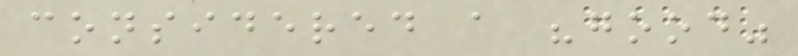considered a "good"
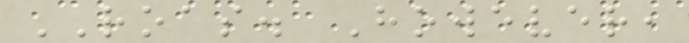ROAS. However,
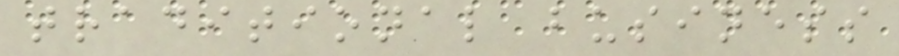traditional business
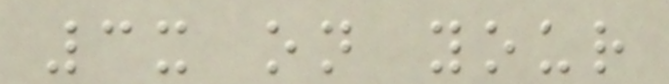3x on your
